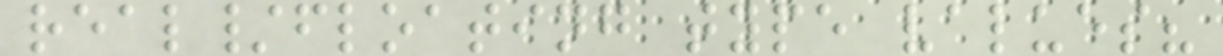real/floating type values?
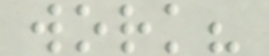work?
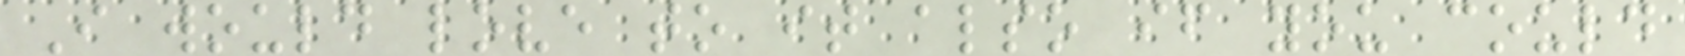I would love to it also if you could
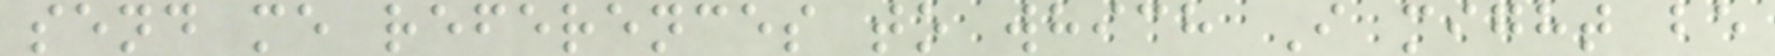send me references to which I might be
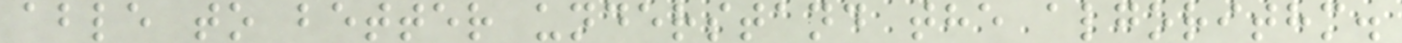able to better understand the algorithm.
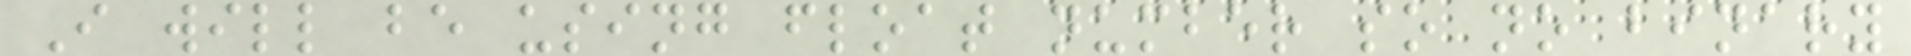I will be using float number so no binary
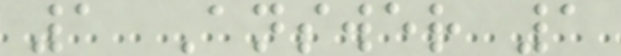1 Answer 1
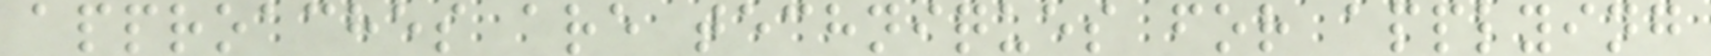approaches are techniques for applying
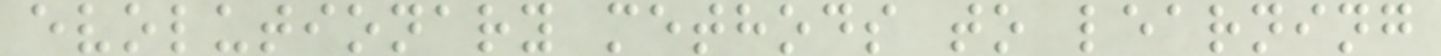evolutionary methods to learning
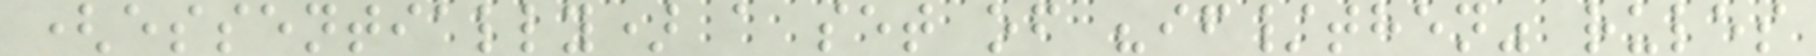(essentially) a set of "if/then" rules
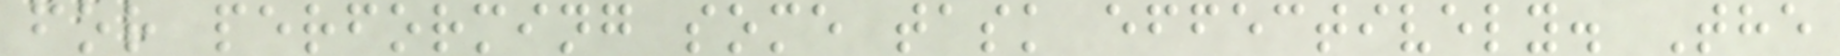for performing some task effectively. The
